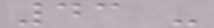43 -
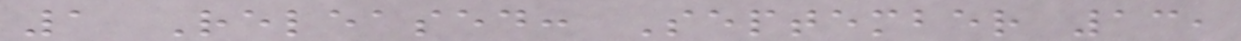1 Released: September 13,
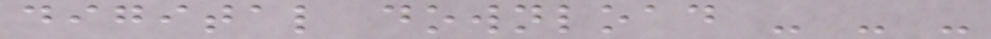digital download - - -
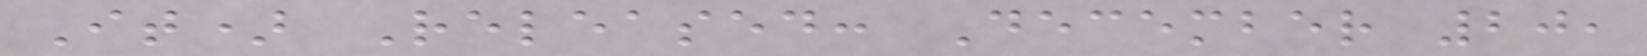It) Released: December 20,
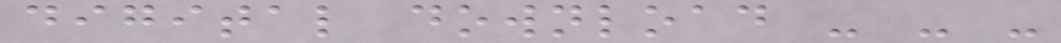digital download - - -
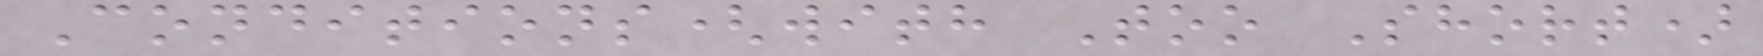Conditions(with Too Short)
